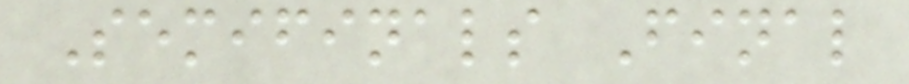Semifinals Final
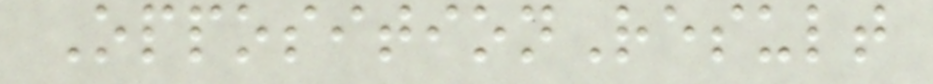OppositionResult
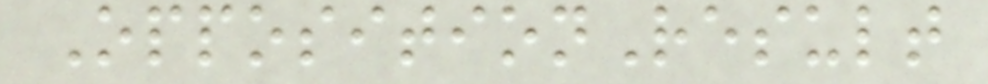OppositionResult
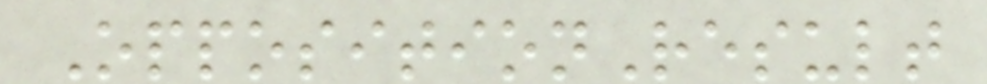OppositionResult
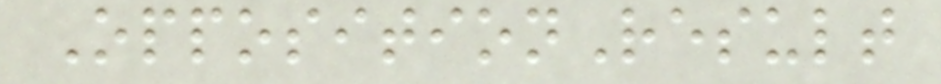OppositionResult
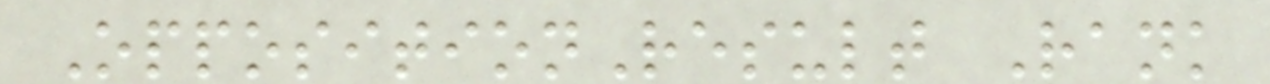OppositionResult Rank
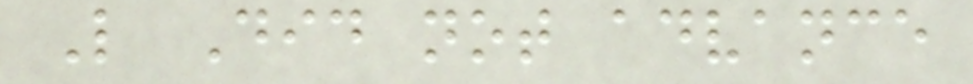L Did not advance
